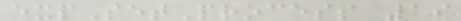expSetProcess 19
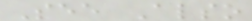See Also
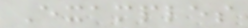Examples
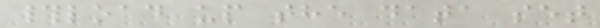#load up the data set
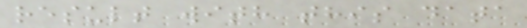result with this data
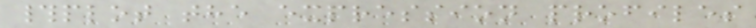#plot the expression profiles
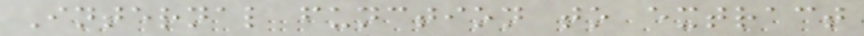Internal function to extract
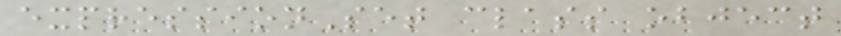expressionSet class object
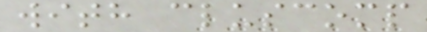with cluscomp
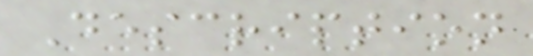Description
